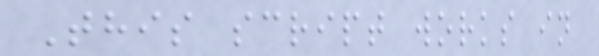This script works in
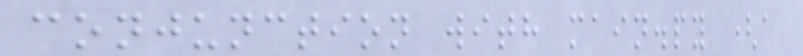conjunction with main.py (a
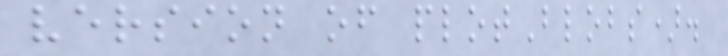version of plotBlobs).
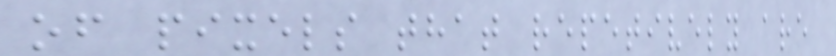of pixels that repetively are
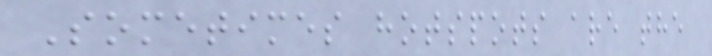Sometimes hotspots are the
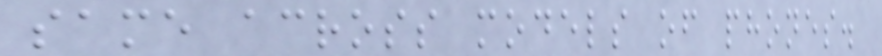same across models of phones.
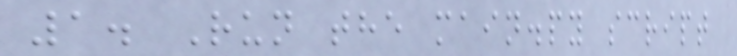1. Run the main.py script
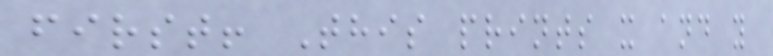first! This prints x and y
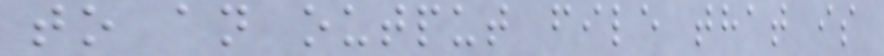to an output file that is
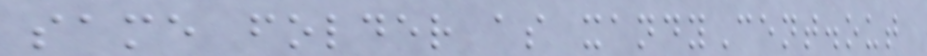same folder as xandyCent.out
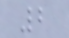2
